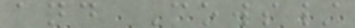and Cows/
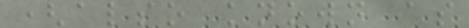(also known as
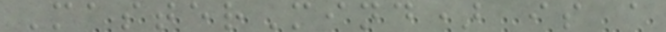MasterMind) is a
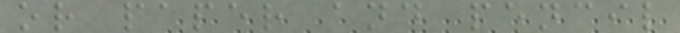or paper and pencil
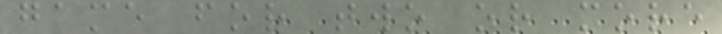game for two or more
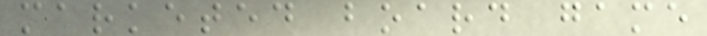marketed board game
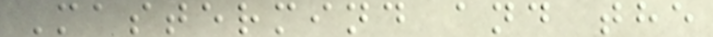Mastermind and the
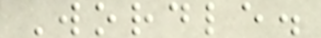Wordle.
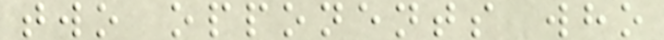two opponents who
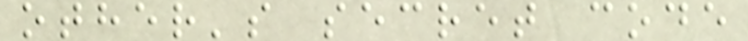other's secret code
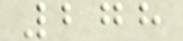278
